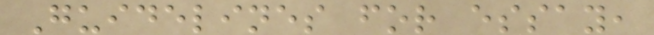Guidelines for essay,
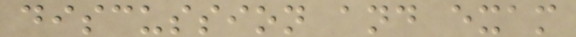discussion and exam
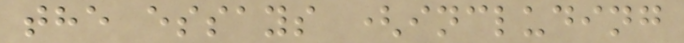the essays (including
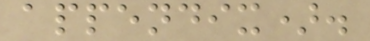appendix).
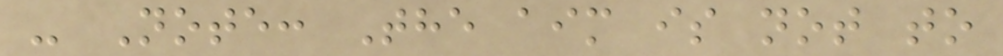- Note: The aim is not to
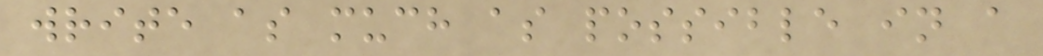write as much as possible in a
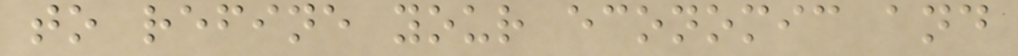to refine your economic and
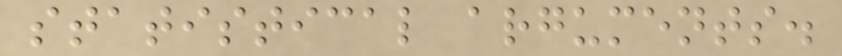statistical arguments.
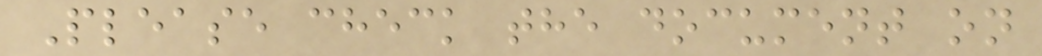Please check the document on
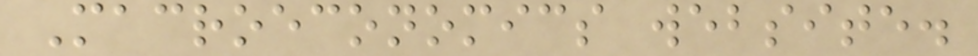Macroeconomics website.
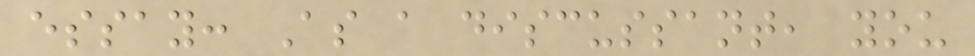essay: As a discussant, you
